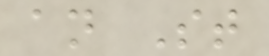an St
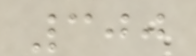300
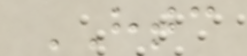HTC
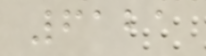6121
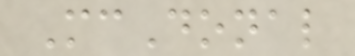McDonal
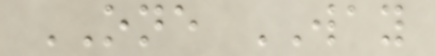ONE WAY
